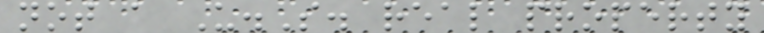not a U.S. real property
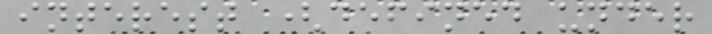interest (defined under
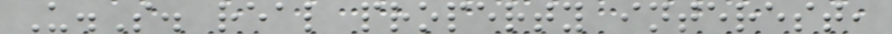U.S. real property interest,
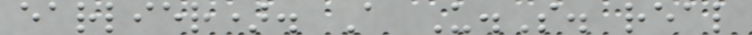earlier). A U.S. real
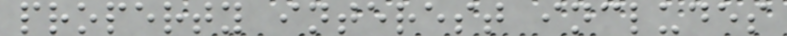property interest includes
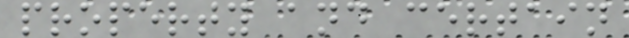property and certain
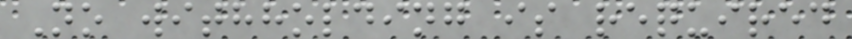No withholding is required
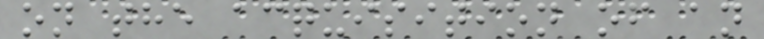on the acquisition of an
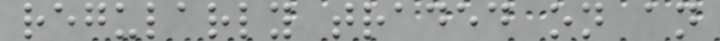regularly traded on an
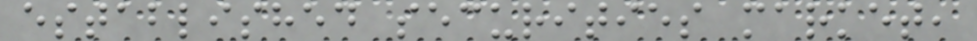established securities market,
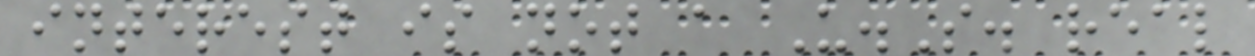interest is not a U.S. real
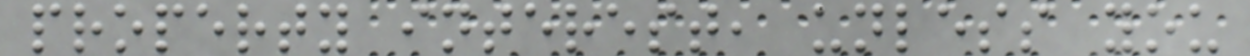property interest, unless you
